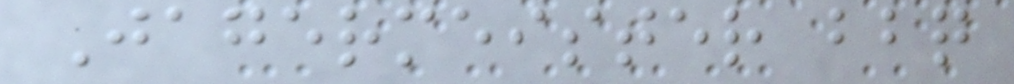Jagermeister bbq
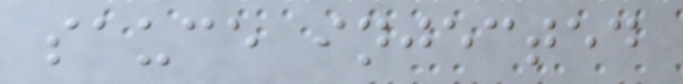sauce injected
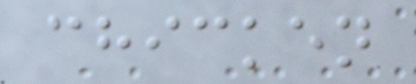chicken
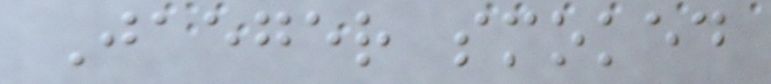Jaeger smoked
